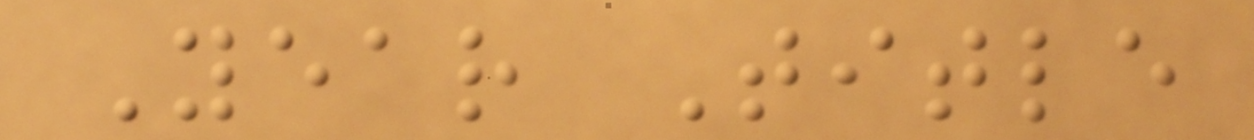Year Title
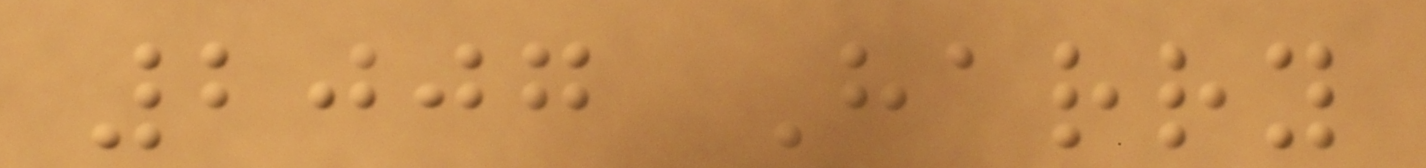2007 Harry
